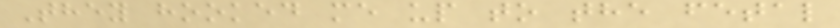They hooked me up to the fetal
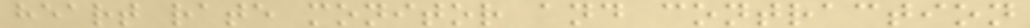heart rate monitor and contraction
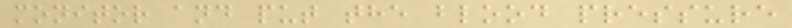monitor and put the blood pressure
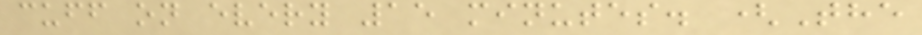cuff on every 15 minutes. (The
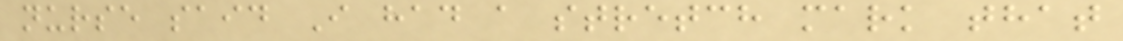nurse said I had a stretch mark that
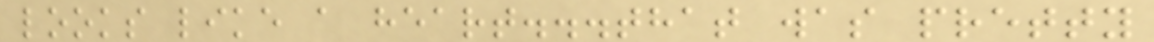looks like a heart...that was pretty
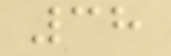38
